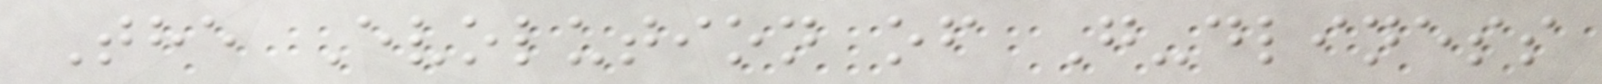The Evolution of G-dliness
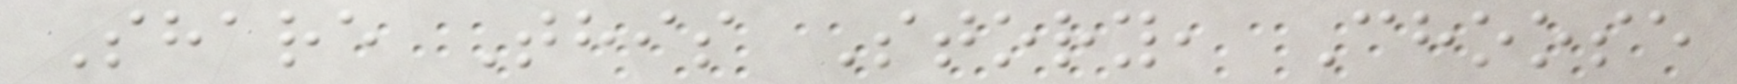Share This Story, Choose
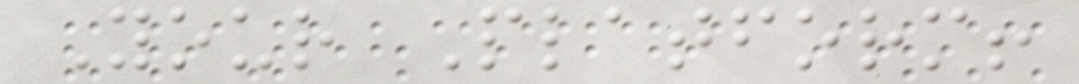Your Platform!
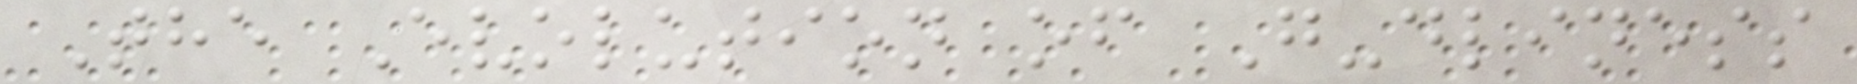The Evolution of G-dliness
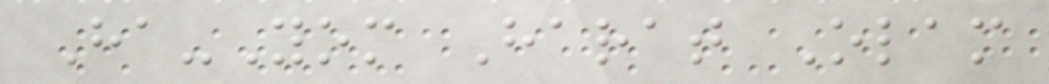Ha-Yom Harat Olam
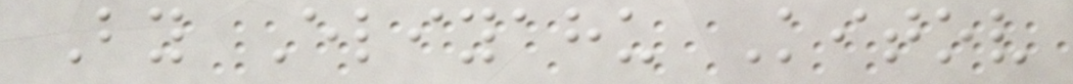By Eliyahu Kitov
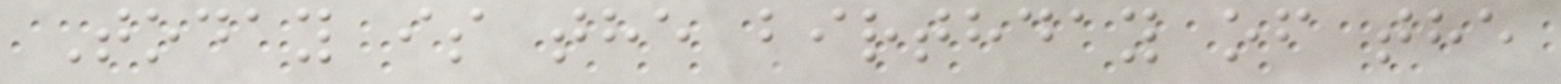Today is the birthday of the
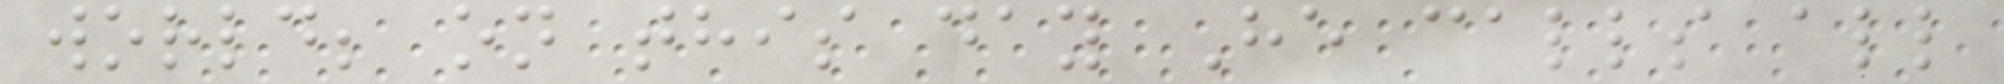world; on this day He calls all
